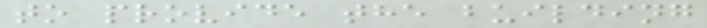to provide the building
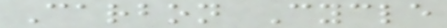Carbon Cycle
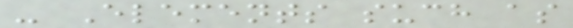- Elements such as
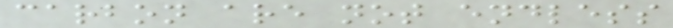carbon are not endless
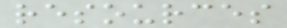resources
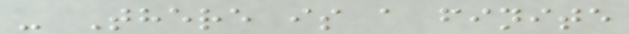- There is a finite
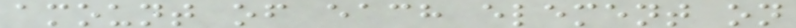amount of each element on
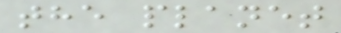the planet
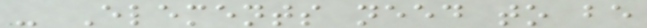- Elements need to be
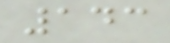143
